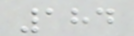184
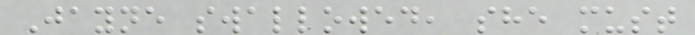Jayne swallowed, she must
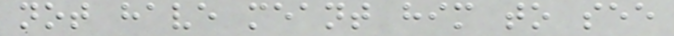not have meant him to see
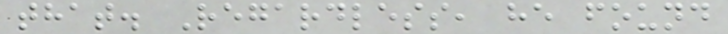that. Regardless, he found
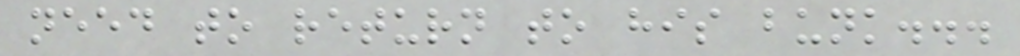need to return to his bunk...
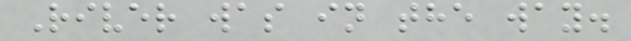River was in the way.
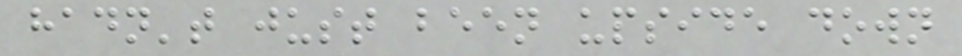hadn't just been upside down
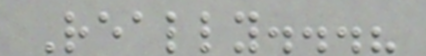Really...?
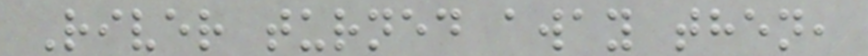River turned away then,
